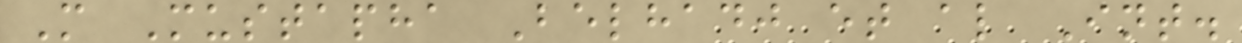M Mustapha Belhadj et al Int.
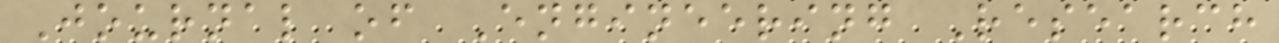Journal of Engineering Research
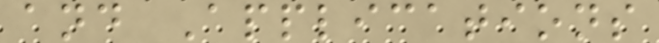and Applications
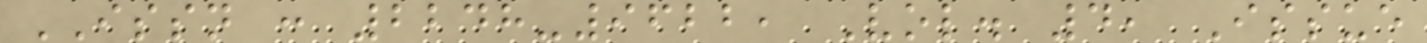ISSN : 2248-9622, Vol. 4, Issue
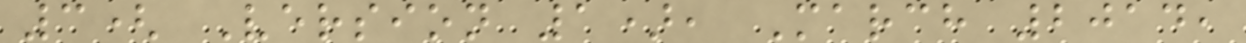3( Version 1), March 2014,
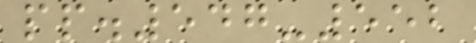pp.547-552
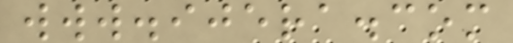www.ijera.com
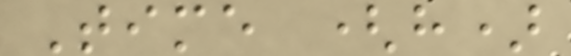Time (h)
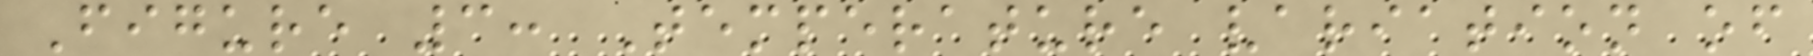Figure 3: Temperature variation of
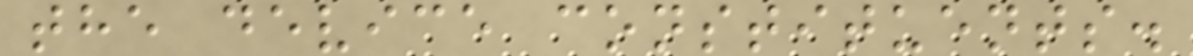the device constituents.
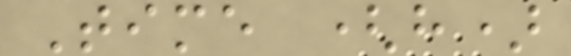Time (h)
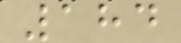184
